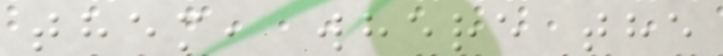them, where the
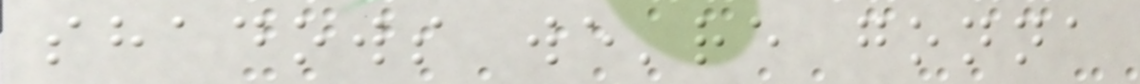shadows we're gonna
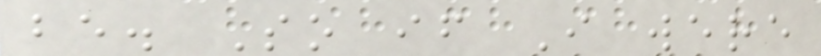be. So if I were
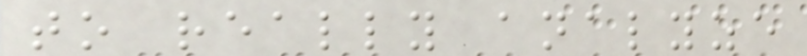to really analyze
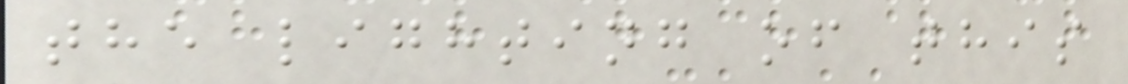the lighting of this
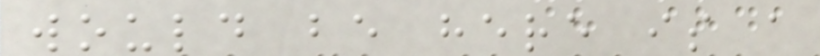would be here is a
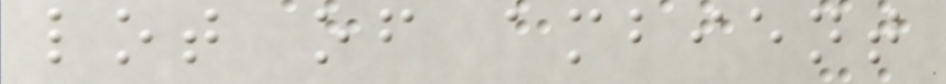lot of ambient
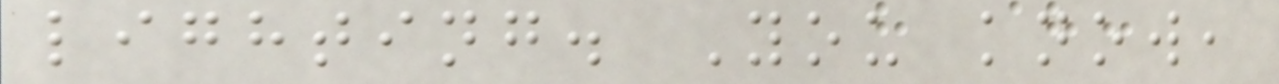lighting. You know,
